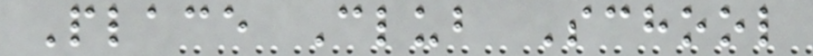Place Club School
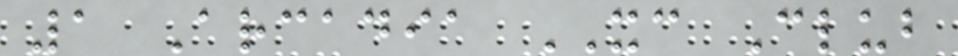1 Arcadia XC Club
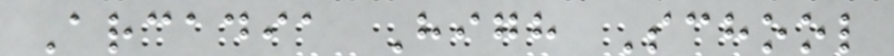Arcadia High School
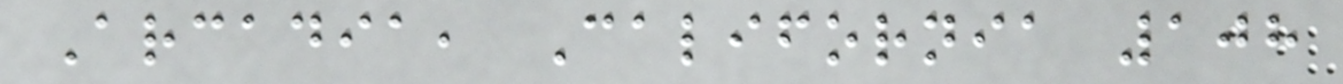Arcadia, California 108
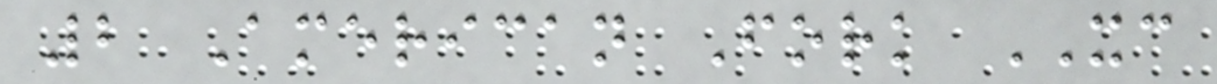2 American Fork XC
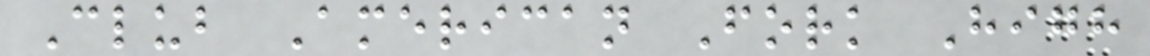Club American Fork High
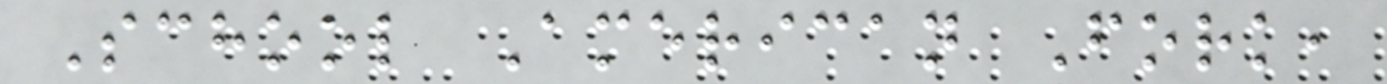School American Fork,
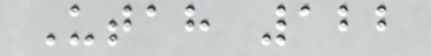Utah 122
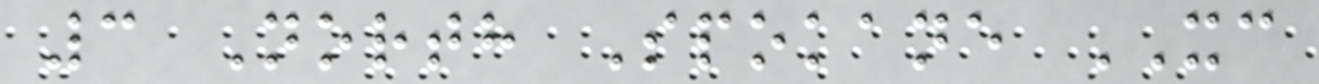3 North Spokane XC
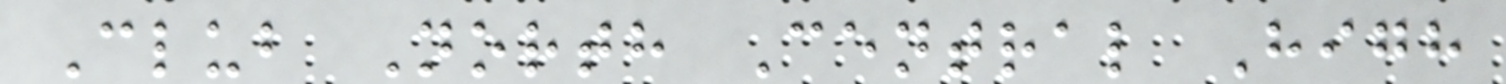Club North Central High
